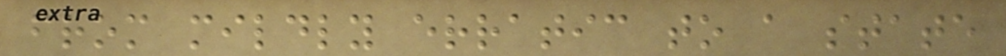from mildly erratic to a state
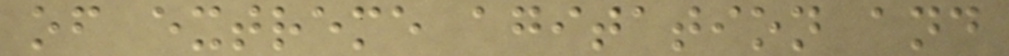of extreme agitation and
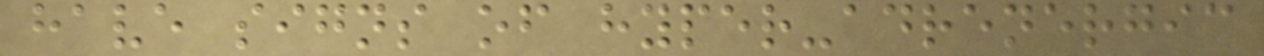have signs of hyper-adrenergic
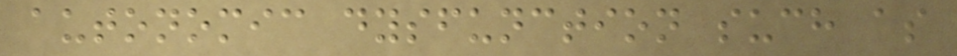autonomic dysfunction such as
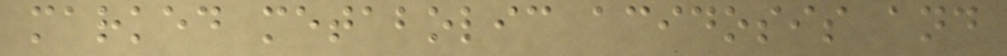marked metabolic acidosis and
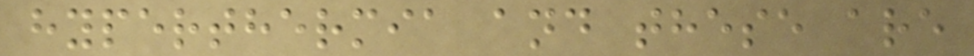hyperthermia and these are
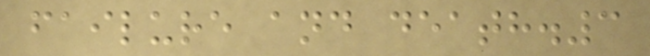failure and death.3
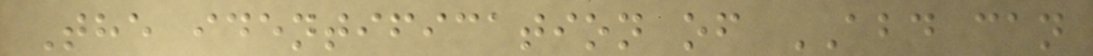The identification of ABD can
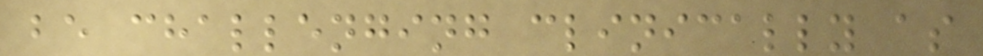be challenging clinically as
